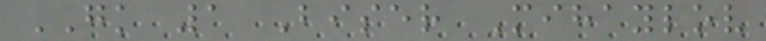GK 1 Biser Mihaylov
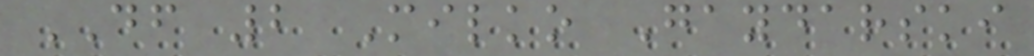DF 2 Milko Gaydarski
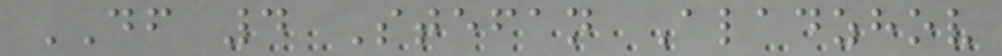DF 4 Stefan Aladzhov
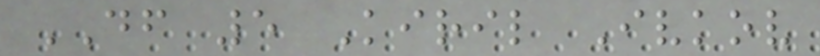DF 5 Kiril Ivkov
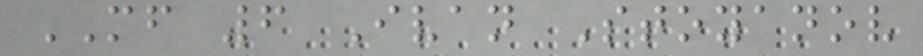MF 6 Ivan Stoyanov
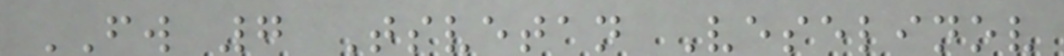FW 7 Tsvetan Veselinov
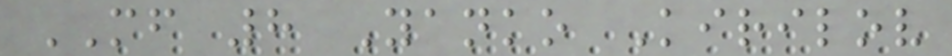MF 8 Yanko Kirilov
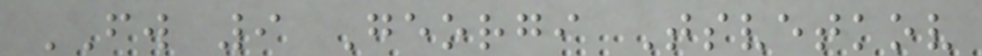FW 9 Georgi Tsvetkov
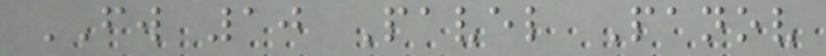FW 10 Pavel Panov
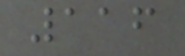116
